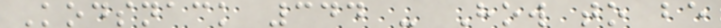Kodsnack 344 - How to be
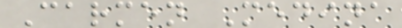Carmen Medina
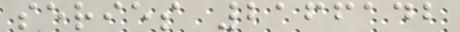series 2166142
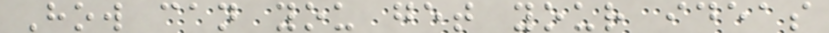How can you get your ideas
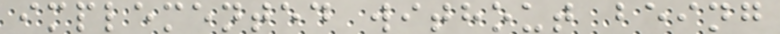implemented without being
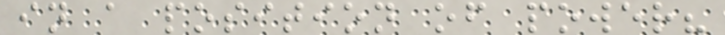in a position of power?
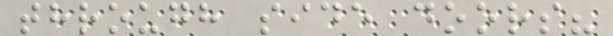through side doors?
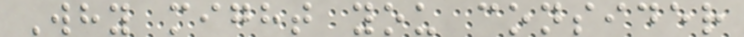Why might you consider
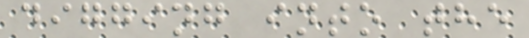digging into the
